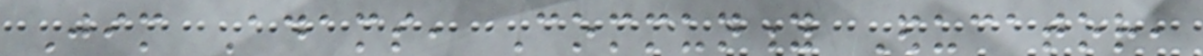Jim Adams, Community Educator,
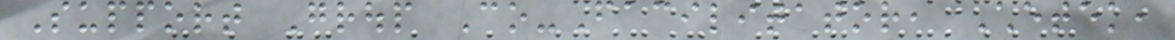Support Group Co-Facilitator, Chetek,
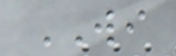WI
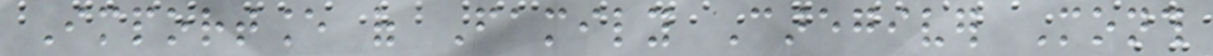Importance of Family Caregiver Month
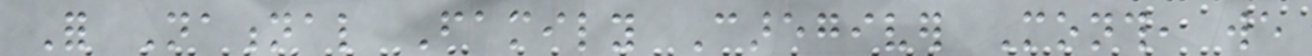For National Family Caregiver Month, we
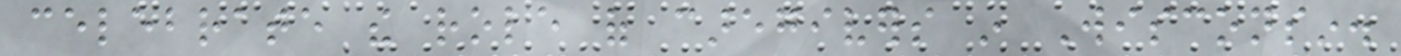celebrate the role of caregivers in Wisconsin.
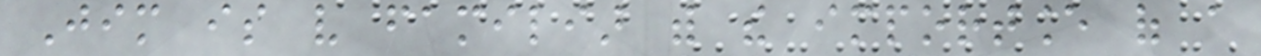Jim is very familiar with the importance of a
